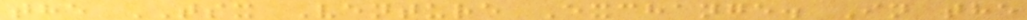the TSX Venture Exchange. In the
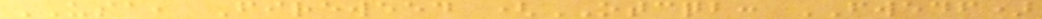USA, Fireweed (OTCQB: FWEDF)
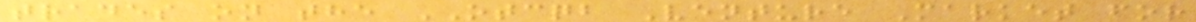trades on the OTCQB Venture Market for
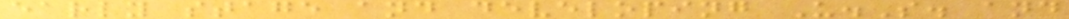early stage and developing U.S. and
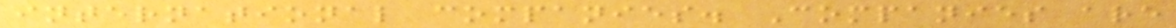international companies. Companies are
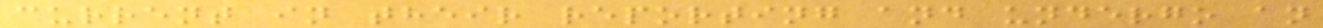current in their reporting and undergo an
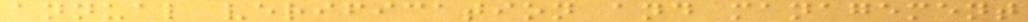annual verification and management
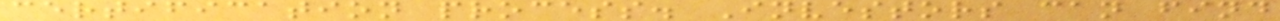certification process. Investors can find
